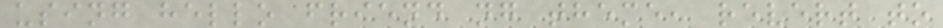using hello friend ng theme, revert to
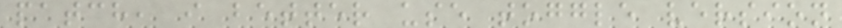patch, i better use toggle version
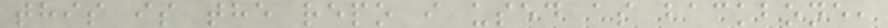this is the repo i used as backbone,
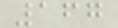167
